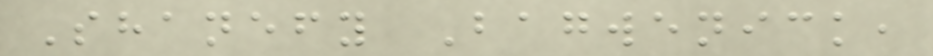Shanefy Bagwenick,
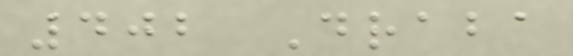402 Draba
